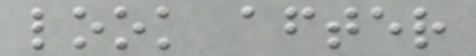look after
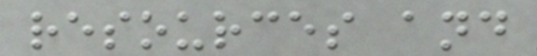resources and
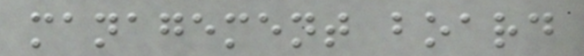management board
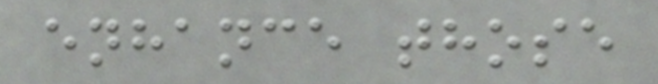enhance those
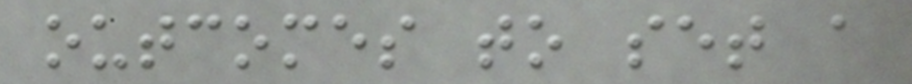outcomes to set a
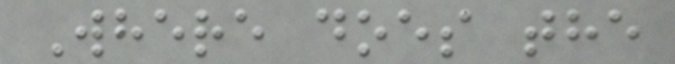Where does the
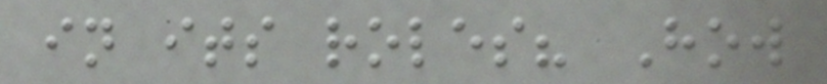in its roles? How
